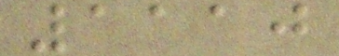1110
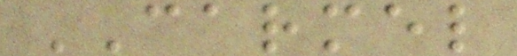CARMEL
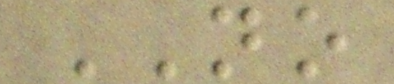NO
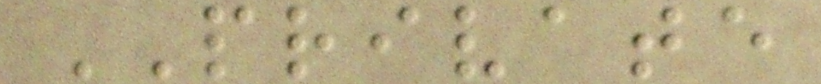PRIVATE
